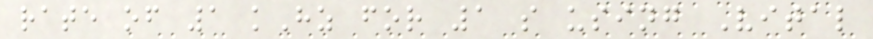rate of 1 kHz for 1 s using Vital
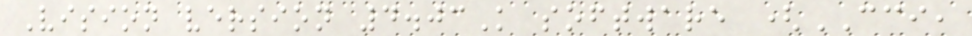Vision version 4.03K software (CCI,
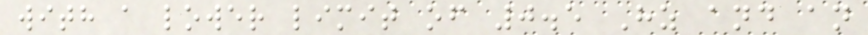with a lower limit of 0.5 Hz and an
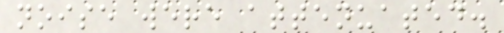noise were attenuated.
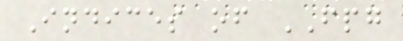Indices of FPG
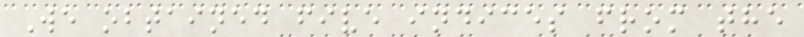We obtained five indices from the
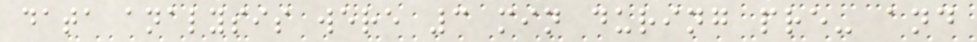data analysis were 3 min during pre- and
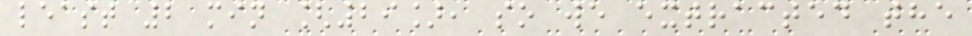least 2 min [29], so we extracted the
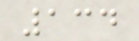134
